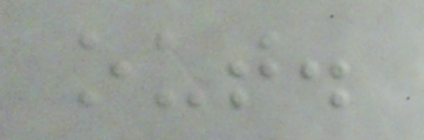out.
